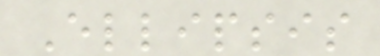Ellipsis
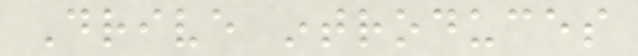Drive introduces
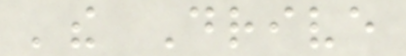'the Drive
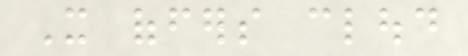It offers cloud
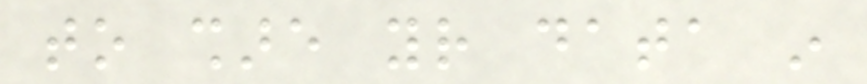to share your data in
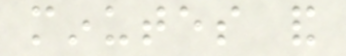minutes and
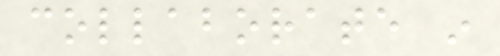collaborate in
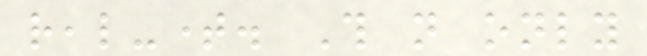real-time. This not only
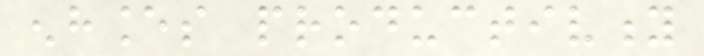enhances productivity
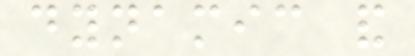dynamic and
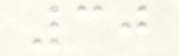30
